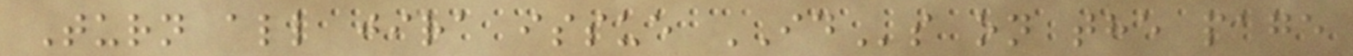Turn all jira issue IDs on the page
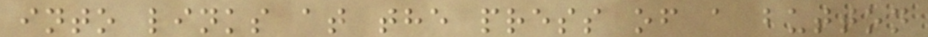into links at the press of a button
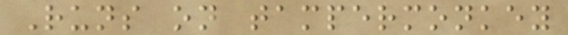Runs on tampermonkey
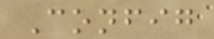Config
